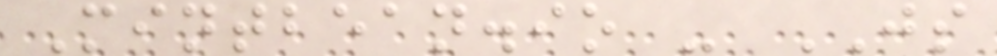Mintbean.io - JS
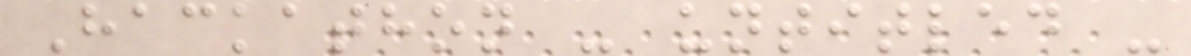Hackathon - untitled -
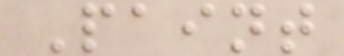Paint
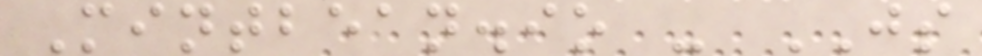Mintbean.io - JS
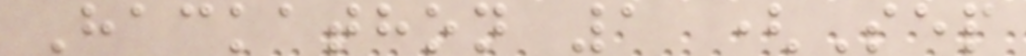Hackathon 1 (Sep
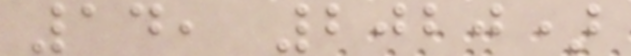14, 2020)
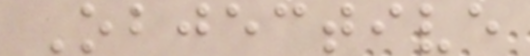Objective
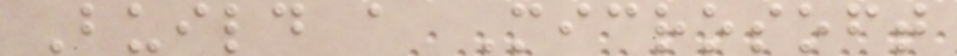Build a Microsoft
